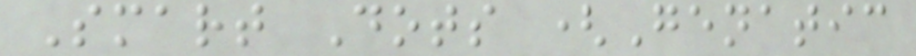Smart Dots (Genatic
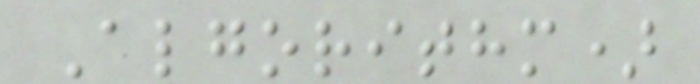Algorithm)
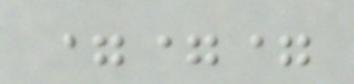===
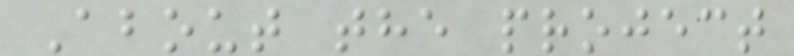About the project
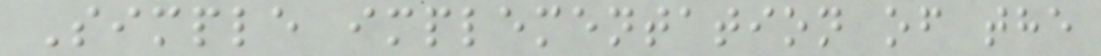Simple implementation of the
